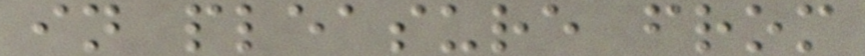in pleasure from
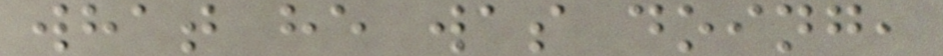what he was doing,
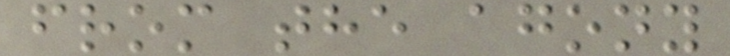from the agony
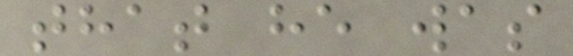that he was
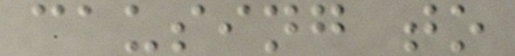causing to
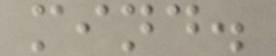mind.
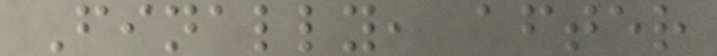Finally, after
